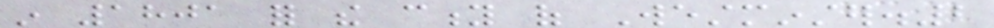in 1801 for the city of Westminster.2
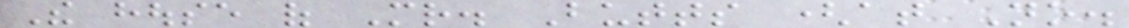The house of Mr. Butts (at No.
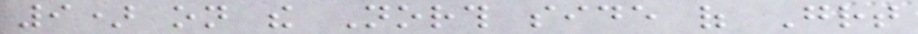9) on the North side of Great
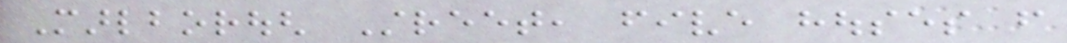Marlborough Street, five houses from
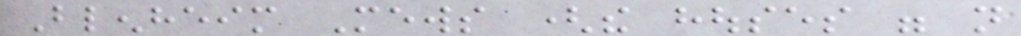Blenheim Mews (the houses were not
